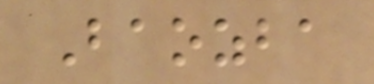Baozba
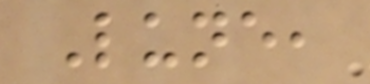Lune,
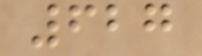627
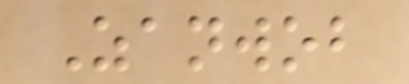Zanwob
